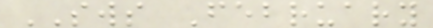SWS February
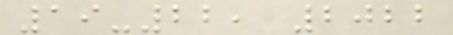19-22, 2022
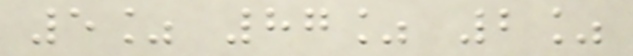5% 87% 2%
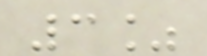3%
